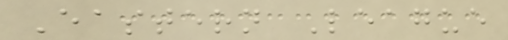Eastern League
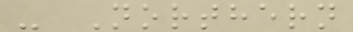- Northern
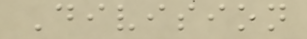Division
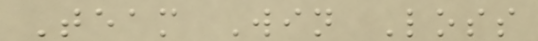Team Win Loss
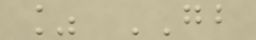% GB
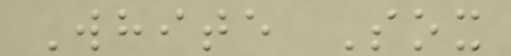White Sox
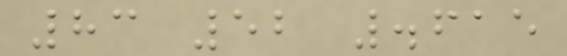83 52 .615
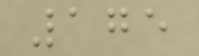175
